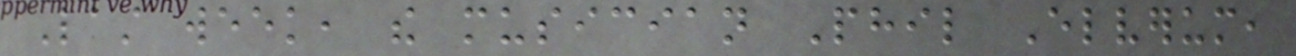Last week, the musician Phil Elverum,
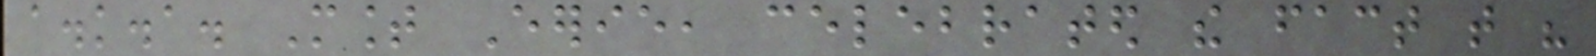a.k.a. Mount Eerie, celebrated the fact that his
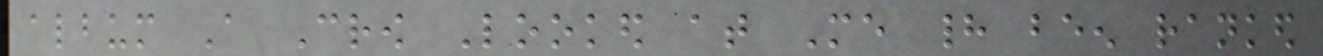album A Crow Looked at Me had been ranked
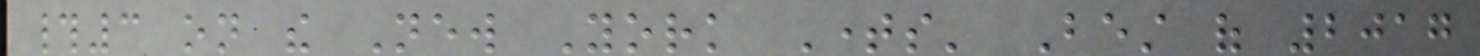#3 on the New York Times' Best of 2017
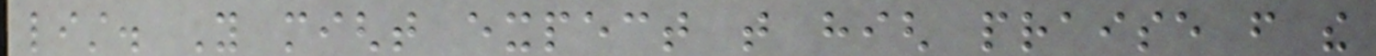list. You might expect that high praise from the
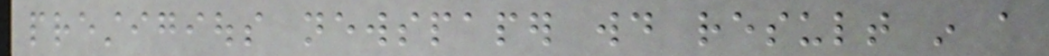prestigious newspaper would result in a
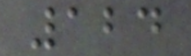124
